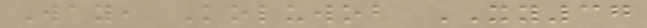Way, Koluwob XY37
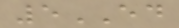5ED
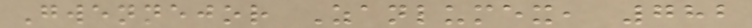Gwennejor Zanlumex, 782
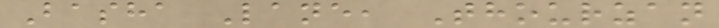Basha Lane, Thourzan
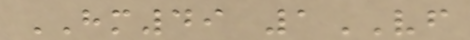HM49 1VF
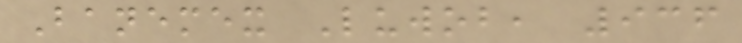Banemex Luwob, 936
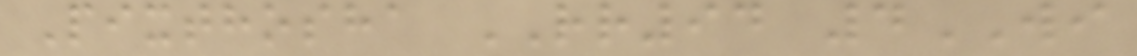Pixthosha RR94 4WI
